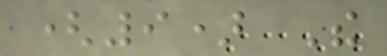(9) The
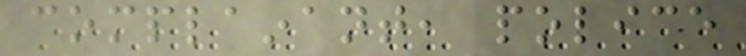complainant, police
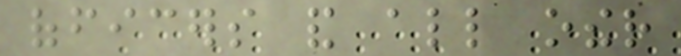officers and all other
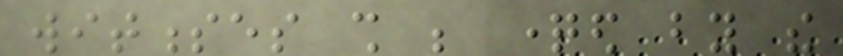witnesses shall be questioned by the
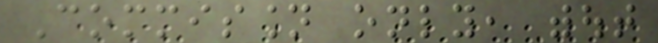Commission only, without
